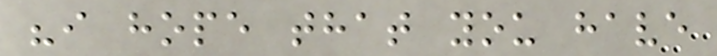"i hope that you have
